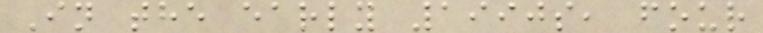In the early 1990s, four
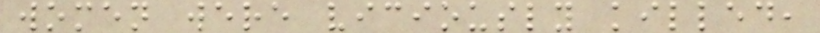women were viciously killed,
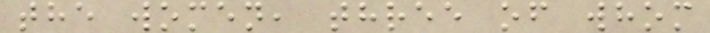the women, three of whom
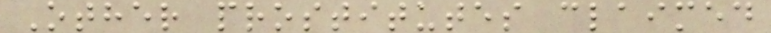Other prostitutes claimed
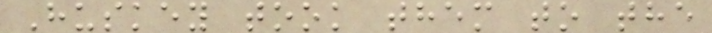Huskey took them to the
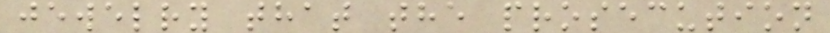jewelry that the prosecution
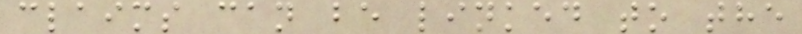claims can be linked to the
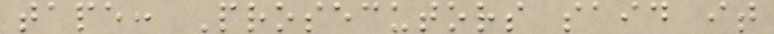tape: Prosecutors said it
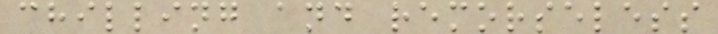chilling and remorseless
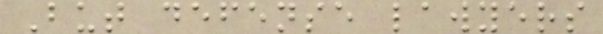But defense lawyers
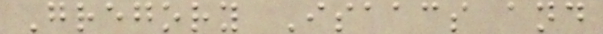Gregory Isaacs and
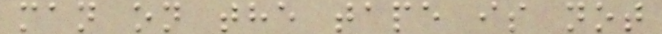man on the tape is not
